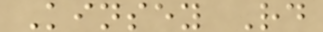Kinsey Rd
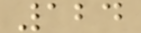124
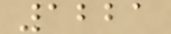1221
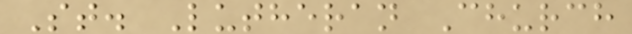St. Lutheran Church
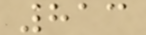813
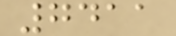7411
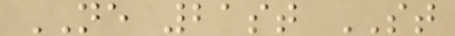NE 21st ST
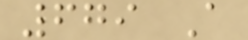679 A
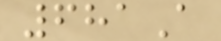681A
